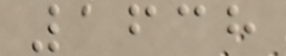1638
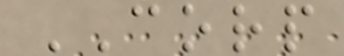CORP
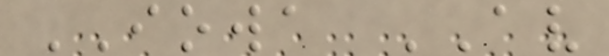IOWA AV
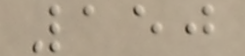150
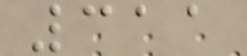311
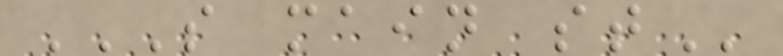S MAIN ST
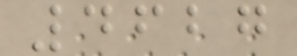4627
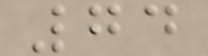74
